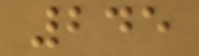245
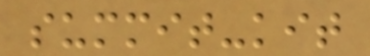summit-kit
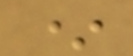*
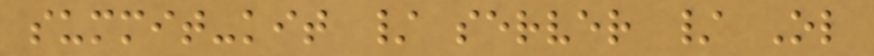summit-kit / server / Ol
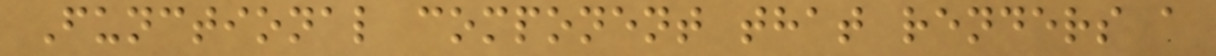Functional component that renders a
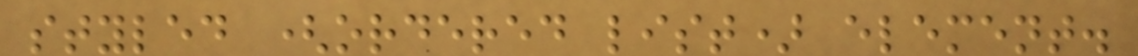styled (ordered list) element.
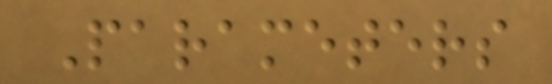Parameters
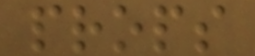props
